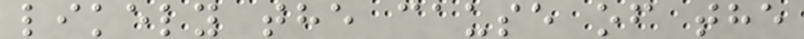likely the cause of the
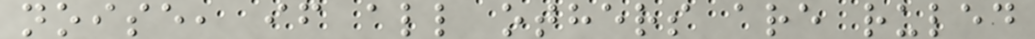noise, if all others are ruled
